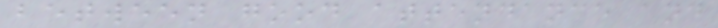between good attendance and
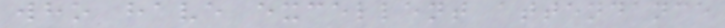who have excellent attendance
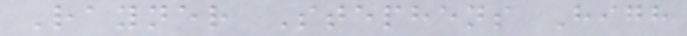Rayner Stephens High
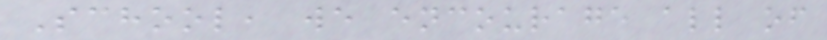School, we encourage all of
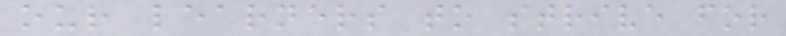our learners to strive for
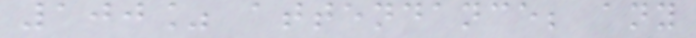100% attendance; any
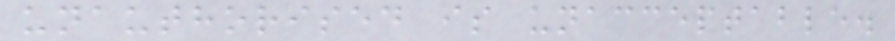unauthorised is unacceptable.
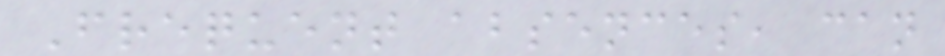Frequent absences, can
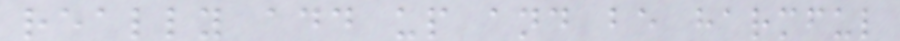really add up and be harmful
